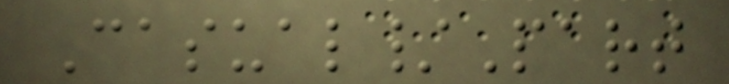Casual/Part
